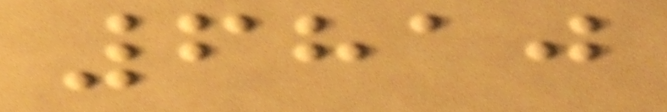6810
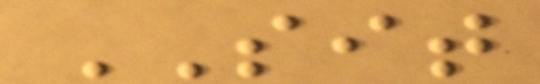SIT
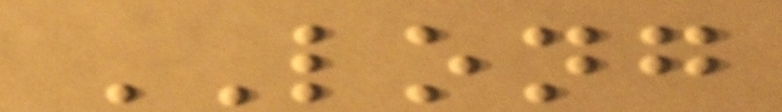LONG
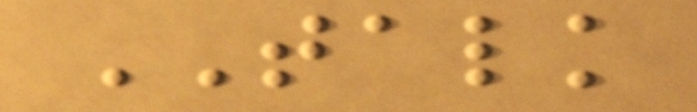TALK
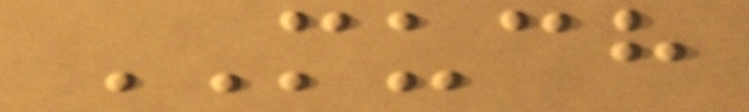MUCH
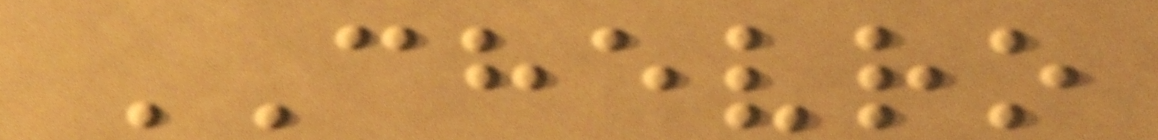CHEVRO
